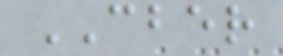CBER
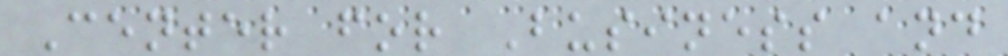Center for Business and
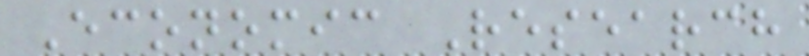Economic Research
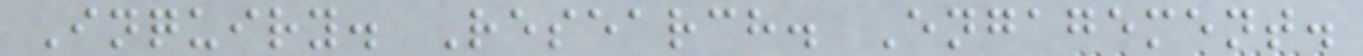Inquiry. Research. Engagement.
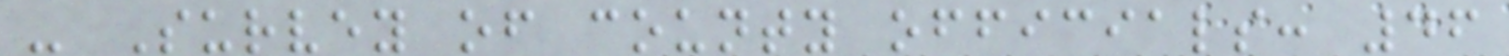- Survey of county officials: 46
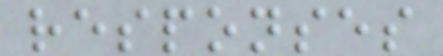responses
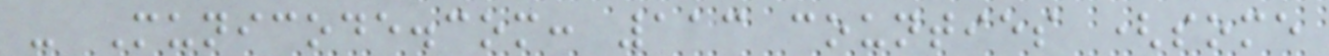- Municode.com: 113 counties (some
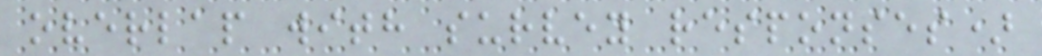overlap with survey responses)
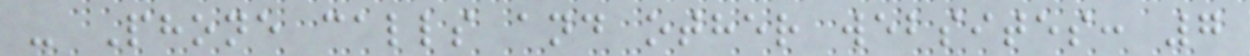- Phone calls and other websites: 7
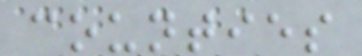counties
